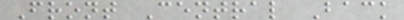Front Central Back
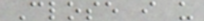Close i u
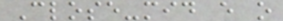Close-mid e o
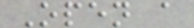Open a
